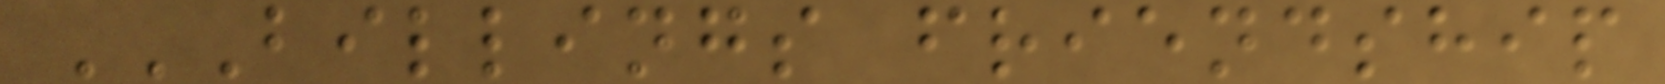BILLINGS FRIENDSHIP
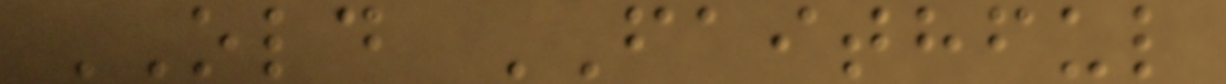OLD FAITHFUL
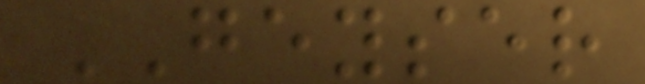GEYSER
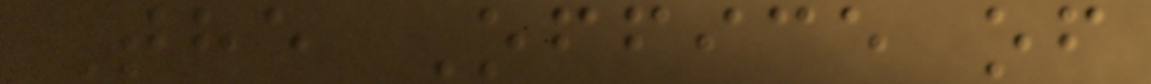The Office of
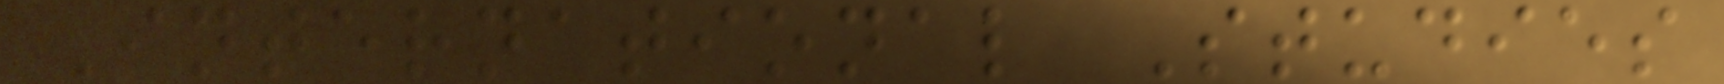International Studies
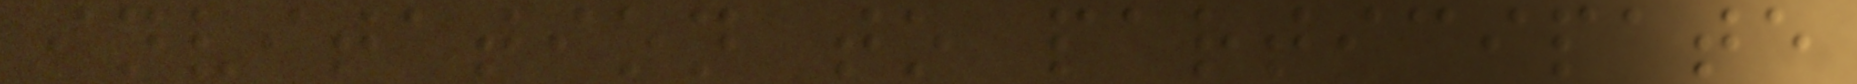invitation to participate
